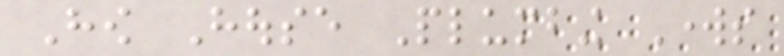How House Plumbing Works
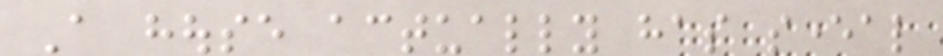A house actually has several
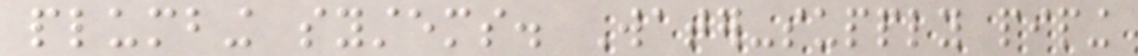plumbing systems. Water-supply piping
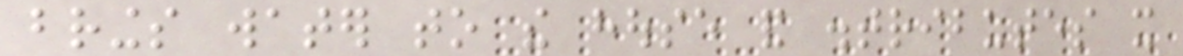brings water to the house and distributes it
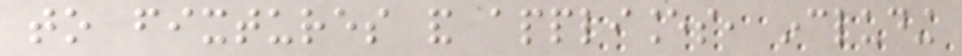to fixtures and appliances, including
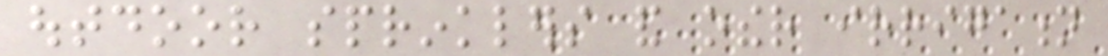outdoor sprinklers and other irrigation
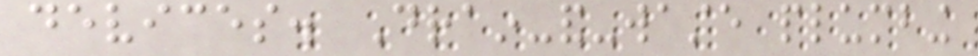devices. Drain-and-waste plumbing
